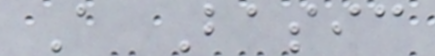A Basic
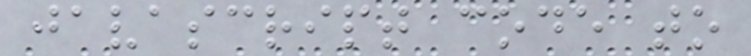javascript code to
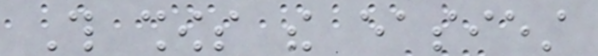This shows the easiest
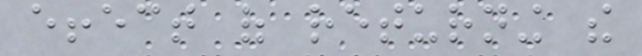effect of returning the
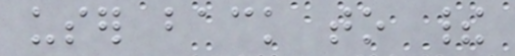user back to their
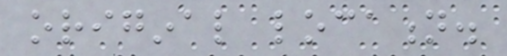original location.
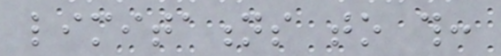limitations to this:
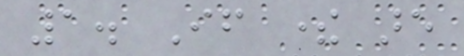1. If there are
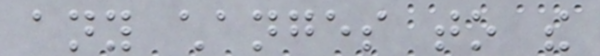any changes to the
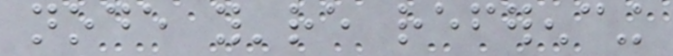node you're referencing
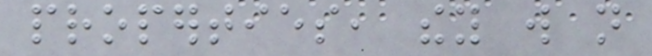properties, they will not
